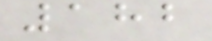182
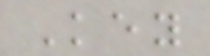Key
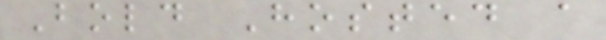Bold Hosted a
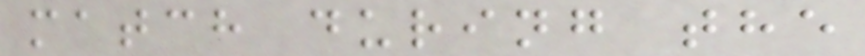match during the
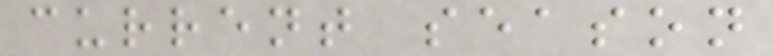current season
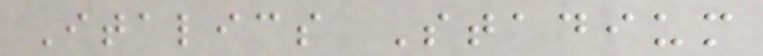Italics Stadium
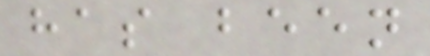has been
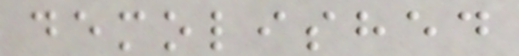demolished
